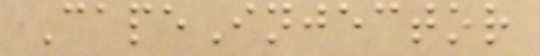CapeInjector
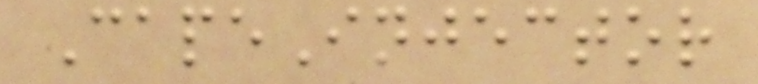CapeInjector
